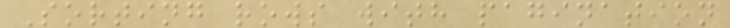Sorting rows with pagination
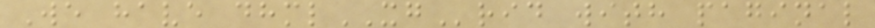We have dhmlXGrid with paginal
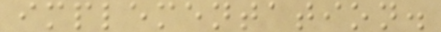implementation.
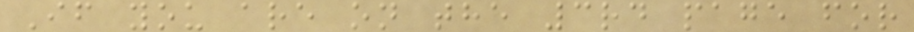If you are on the 3rd page for
